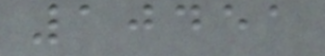10451
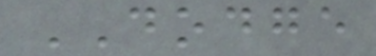DODGE
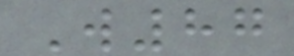W87
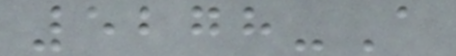5278-A
